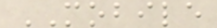MOBILE
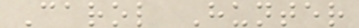Carol Hunter
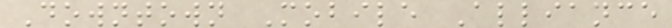Downtown Mobile Alliance
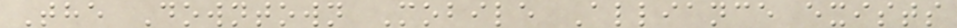The Downtown Mobile Alliance exists
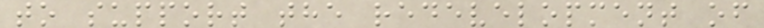to support the redevelopment of
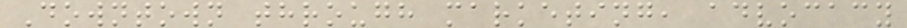Downtown through marketing, advocacy
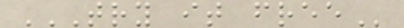TRY IT FREE
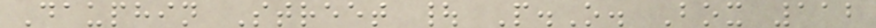Dauphin Street | P.O. Box 112
